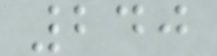240
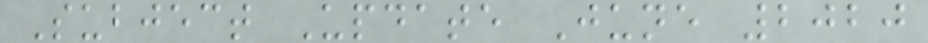Subject Update June 2020
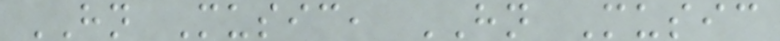HN Music, HN Music
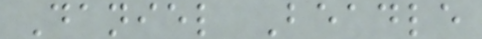Daniel Beadle
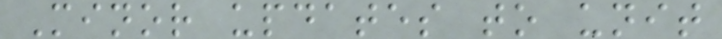Minor updates to unit
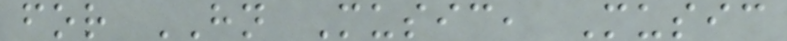for HN Music, Music
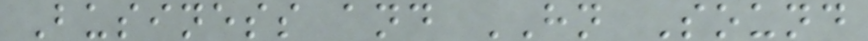Business and HN Sound
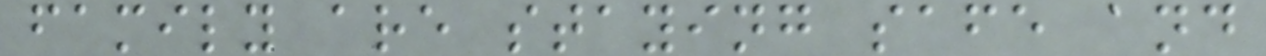family are staying safe and
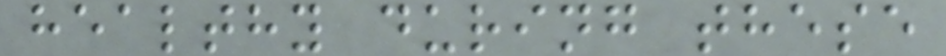healthy during these
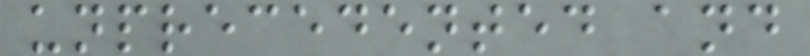unprecedented and
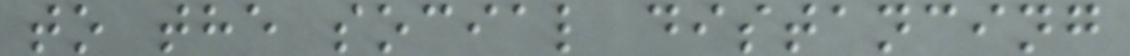to the social distancing
